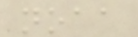noaa
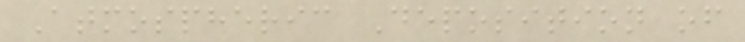Atmospheric Deposition of
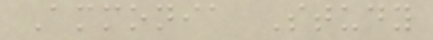Ammonia Study
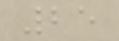25
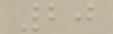20
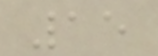15
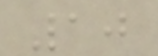10
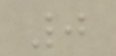0
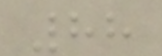88
